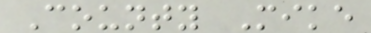County Mike
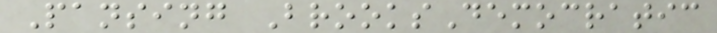Pansing BrooksDemocratic
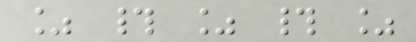% # % # %
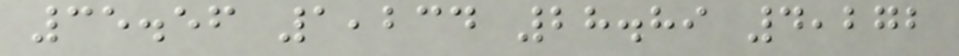35.56 1,234 28.89 4,272
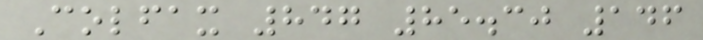Colfax 847 85.30 146
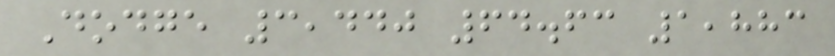Dodge 3,440 64.63 1,883
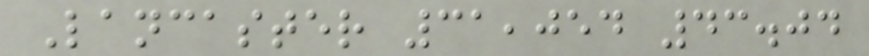Lancaster 31,054 43.04
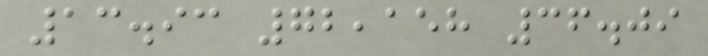13.93 72,158 36.09
